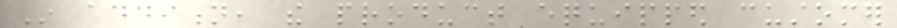In addition, the product equipped customer
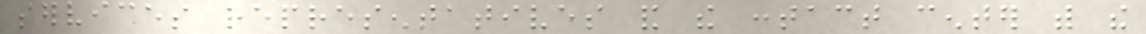services representatives and the contact center with the
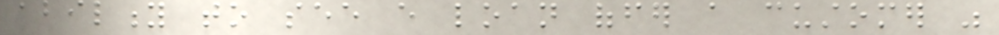ability to see every loan offer a customer was
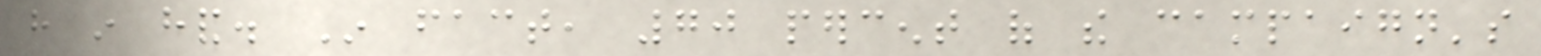have in hand. In fact, 70 percent of the campaign's
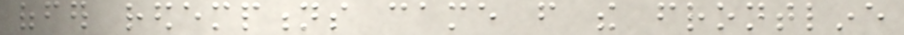offer redemptions came from the frontline
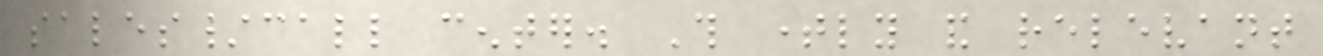sales/call center. This timely and relevant
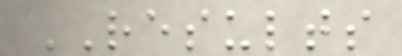RESULTS
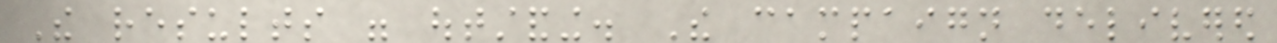The results were outstanding. The campaign delivered
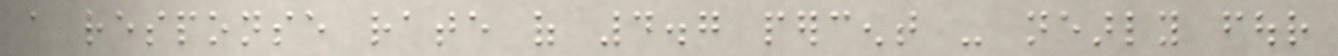a response rate of 4.7 percent - nearly four
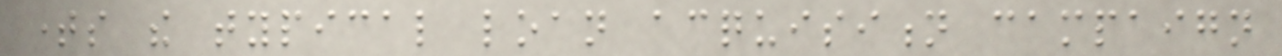times the typical loan acquisition campaign
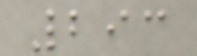293
